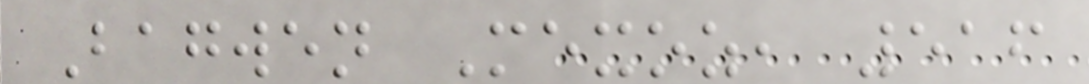Bagwen Mexoz, 516
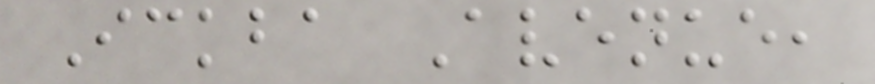Ickba Avenue,
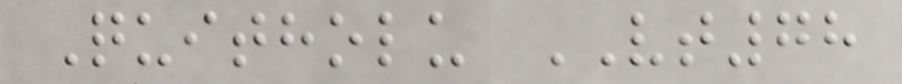Quitholu VT78
